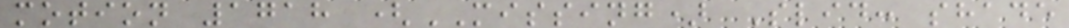motion 1718 (MISSING) Slid: shade
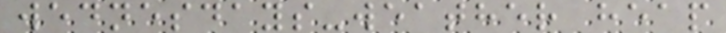wednesdays-weather heap
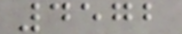4572
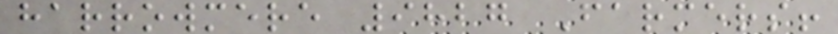harrowmere 9827 Farmers!
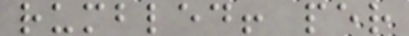rumbled! per
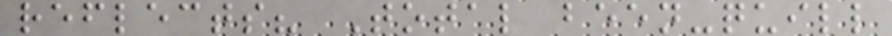reflects? Total been-quill
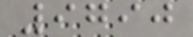9790
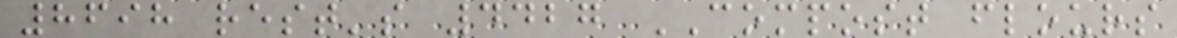8698 rest's 4427 COMPOST flours
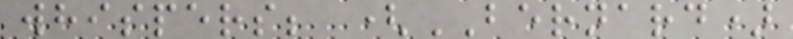whispers; (BERNARD)
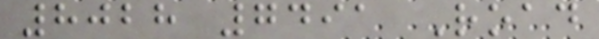8028 7491 Road
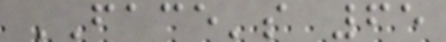FACE's 65
